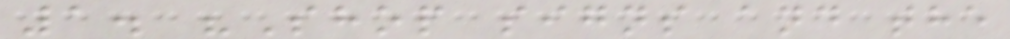1. "Shop signs and the
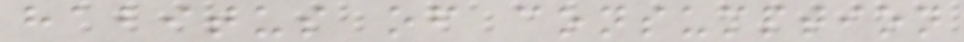habitus of consumption
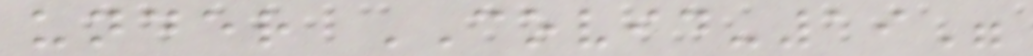under COVID-19"
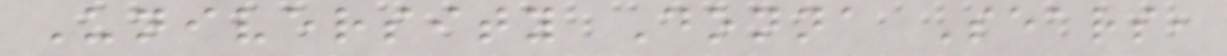University Donna Sears,
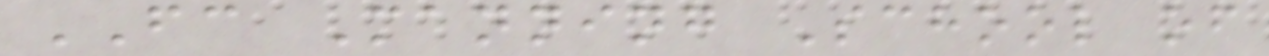FC Manning School of
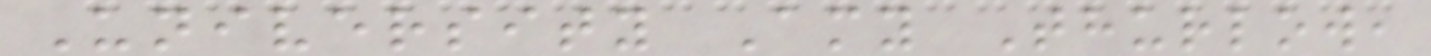University Amy Thurlow,
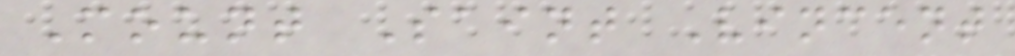Mount Saint Vincent
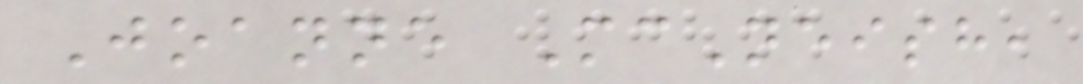Joanne McNeish,
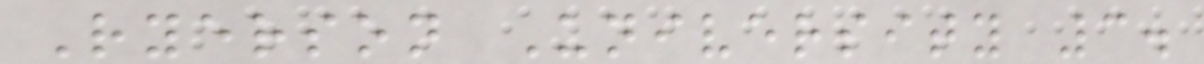Ryerson University 3.
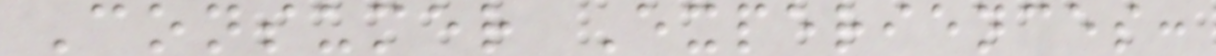Consumer Experiences:
